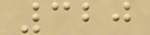320
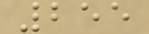255
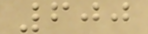600
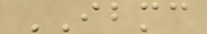IBMC
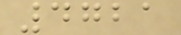4721
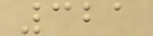321
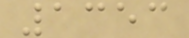1353
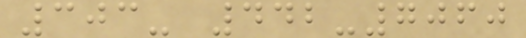303- 442-7060
